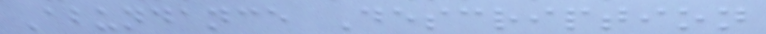Abundance Description
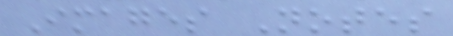Images Notes
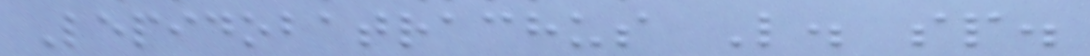Lepidobatrachus L. sp.
